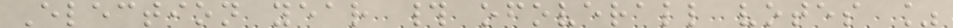Election year # ofoverall votes %
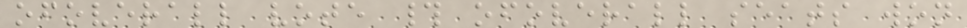ofoverall vote # ofoverall seats won
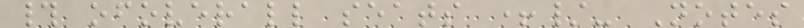# ofoverall seats +/- Notes
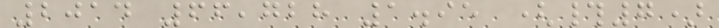2014 66,728 1.95 (#7)
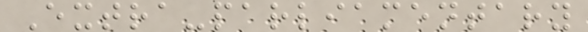Extra-parliamentary
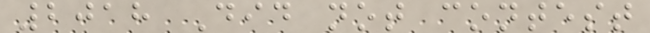2018 Did not contest
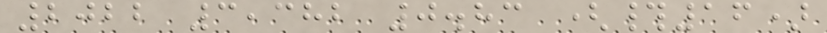2022 3,382 0.83 (#16)
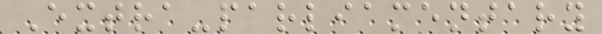Extra-parliamentary
